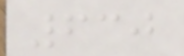630
